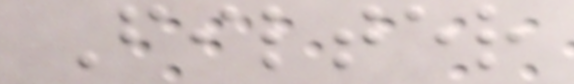Filter
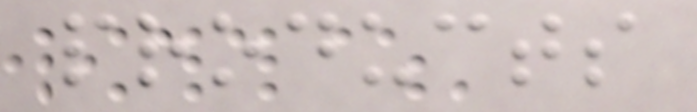products
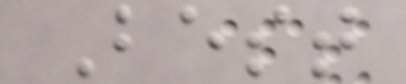Best
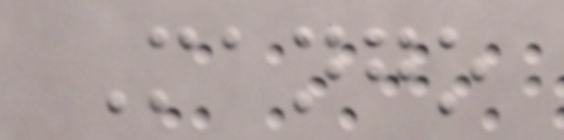Mango
